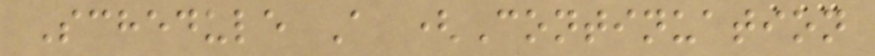Schedule A (Continuation
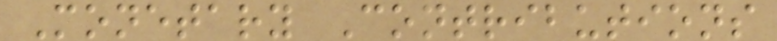Monetary Contributions
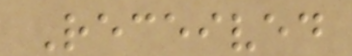Received
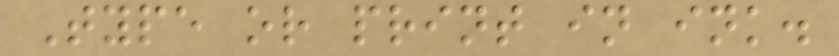Type or print in ink.
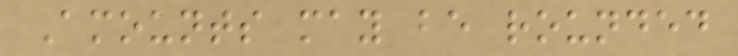Amounts may be rounded
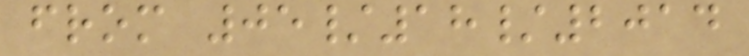from 05/18/2014
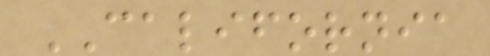CALIFORNIA
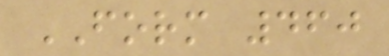FORM 460
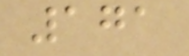171
